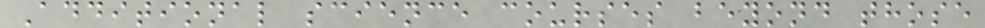Additional science courses beyond those
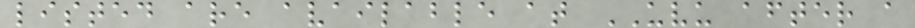listed are available at UVU after a
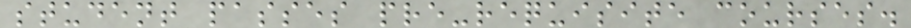student passes pre-requisite courses.
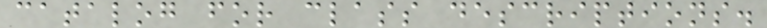catalog for class descriptions.
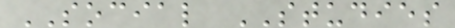SOCIAL STUDIES
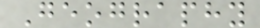Geography
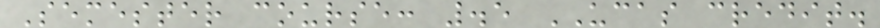Semester course: .5 UCAS credit.
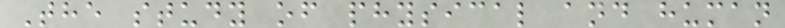The study of physical and human
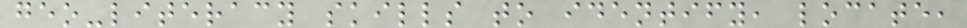geo-literacy skills to identify, locate,
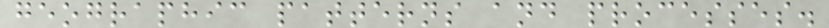geographic patterns and processes.
